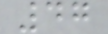47
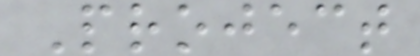Project
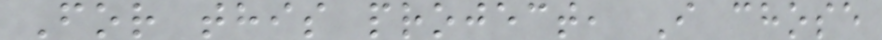For this project, I chose
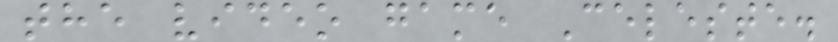the video game Celeste.
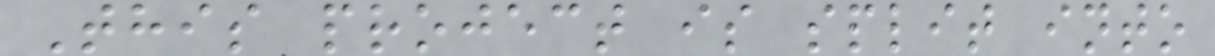This project is split into
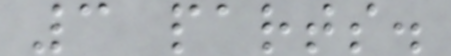3 parts.
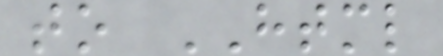to HTML
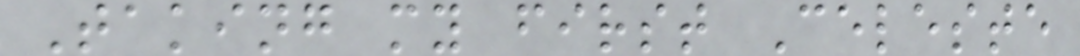Taking my first Celeste
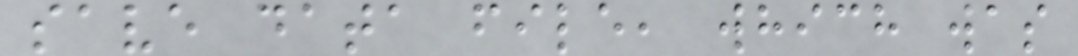save data file, which was
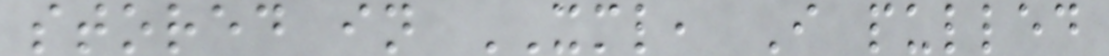stored in XML, I pulled
